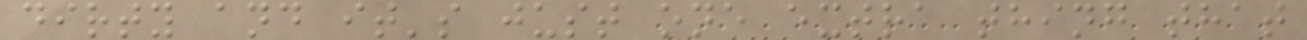dirty and it's just one extra thing that
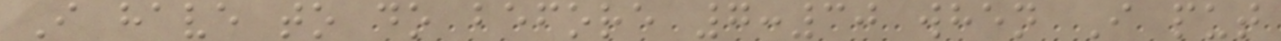I have to do before 7:30 when I put
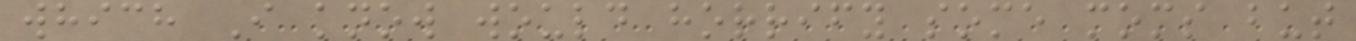which I know would horrify some moms but
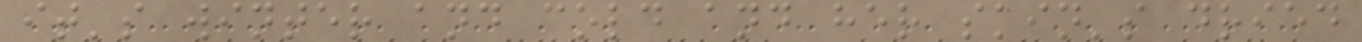it's winter and cold and her skin's dried
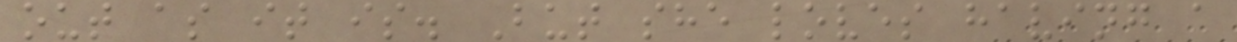out as it is. But she loves having a
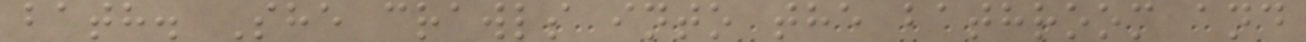bath. She crawls into the bathroom and
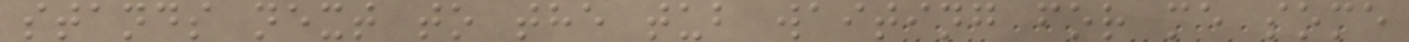stands next to the tub waiting for me some
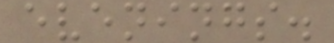evenings.
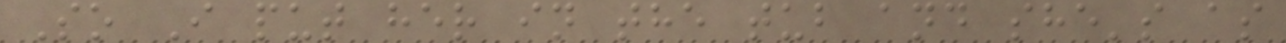So I put her in the tub and she's as
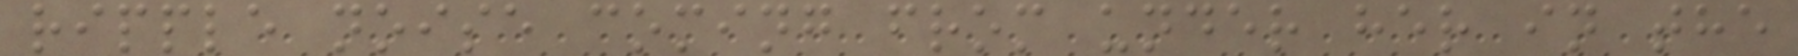ripple noise coming from under her in the
